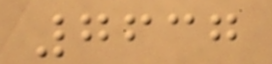7637
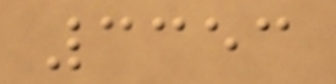3353
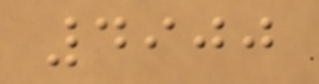4900
